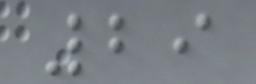29
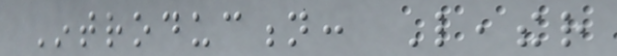Introduction: Leather
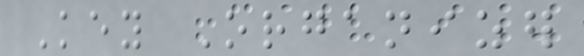Key Organizer
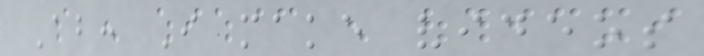About: I make videos
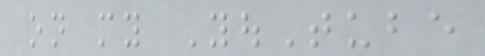on my YouTube
